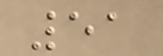51
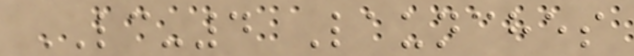LC-4 Launches
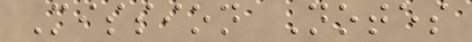Mission Notes
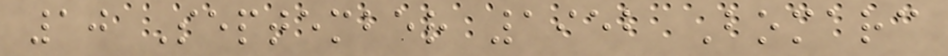10 September 1952 Bomarc
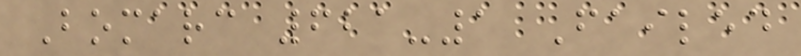Bomarc 621-1 Failed
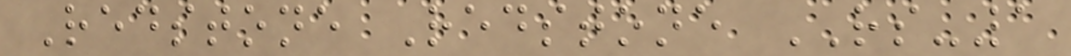Redstone Redstone RS-1
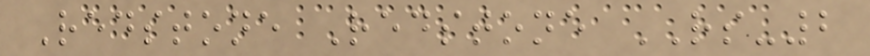Redstone Redstone RS-2
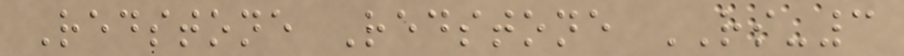Redstone Redstone RS-3
